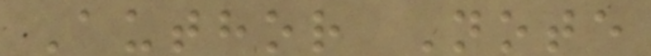Author Note
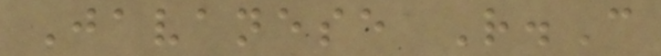Javanese R.C
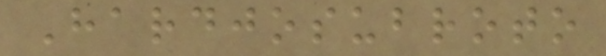Hardjosubroto
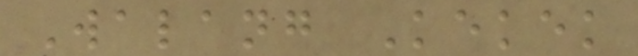Walang Kekek
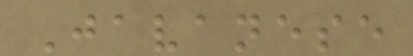Javanese
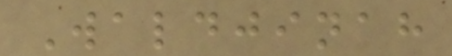Waldjinah
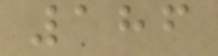186
